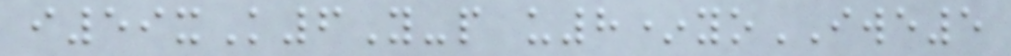i59xK6Y-p u8*yoIWE5
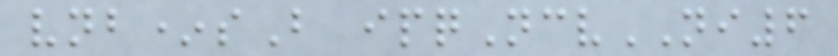vnb*sB ipqNcvNI6
